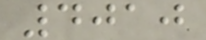4010
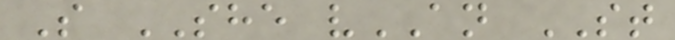S SHE vAN ST
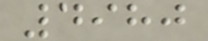4980
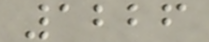1226
